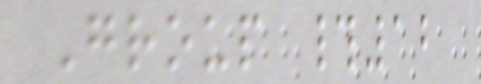Group #12
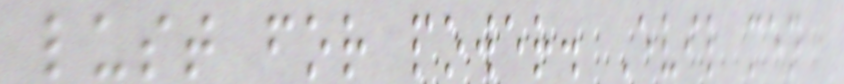lust for power. Evil men
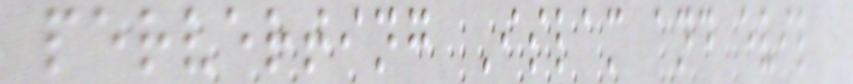perverting Islam and evil
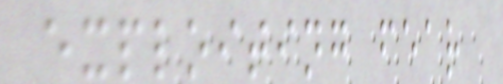exploiting fear
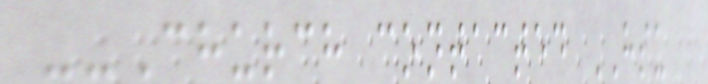--Church contacted HSU
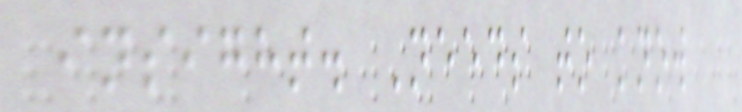insight. Needs to know
